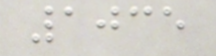1035
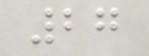27
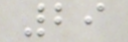29
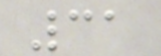31
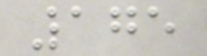175
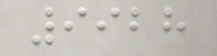9928
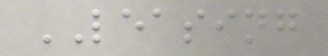LEASING
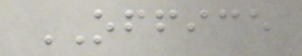OFFICE
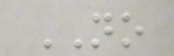NO
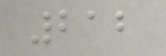212
